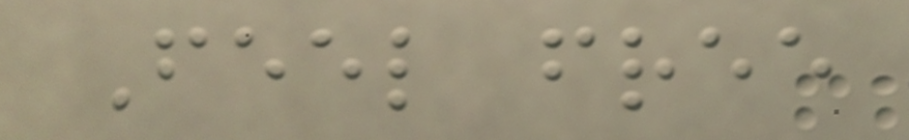Feel free
